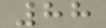88
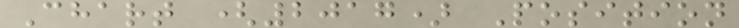Chart (2017) Position
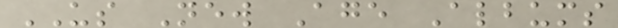US New Age Albums
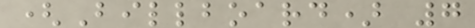(Billboard) 7
